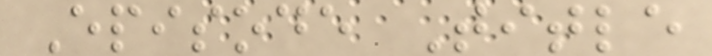Episode Title
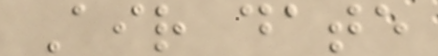Air date
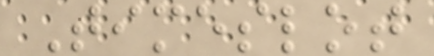Timeslot
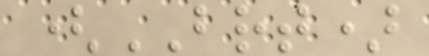(BRT)
